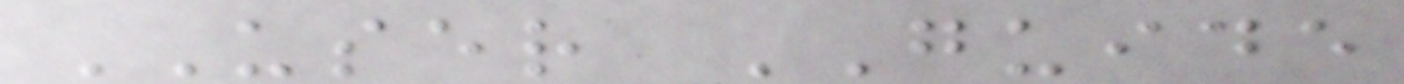USER GUIDE
